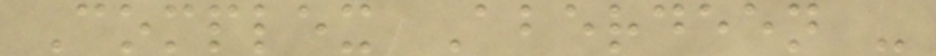Complex Aberdeen -
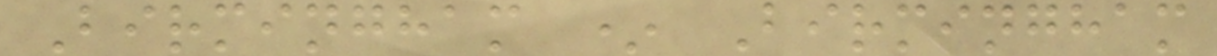Birmingham * Birmingham
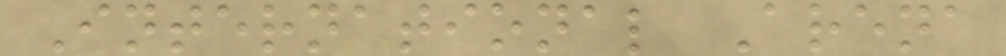International Arena
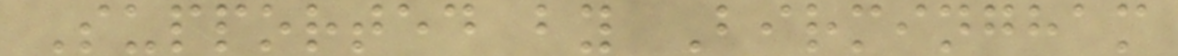Supported by Birmingham
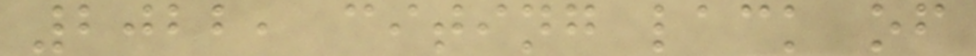2022, citing lack of
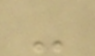-
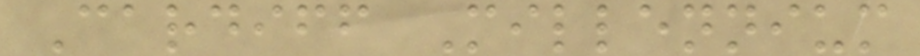Cardiff Millennium
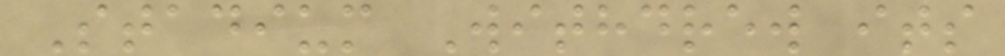Stadium Withdrew its
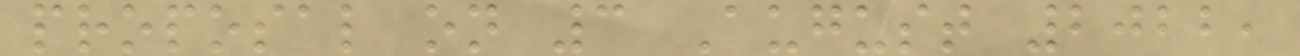proposal on 3 August 2022,
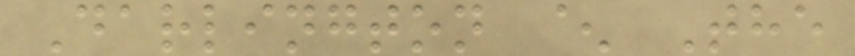Darlington ^ The
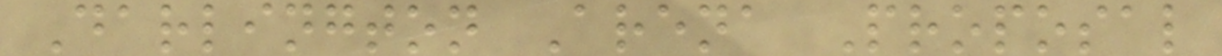Darlington Arena Proposal
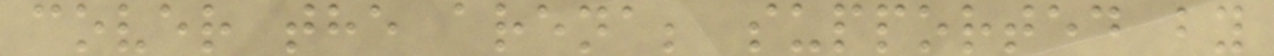cover the arena; supported by
